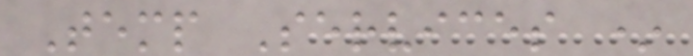Temp Services *
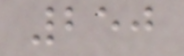250
